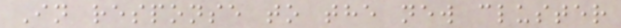In response to the new cluster
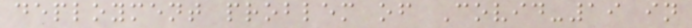deployment problem of Covid-19 in
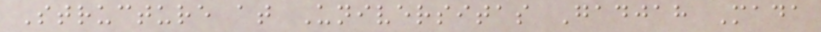Structure at Universitas Gadjah Mada
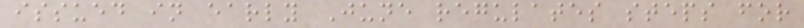issued in early June regulates steps for
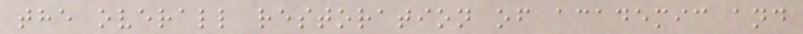the overall restoration of academic and
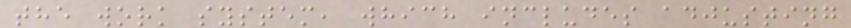the work system, which includes adjusting
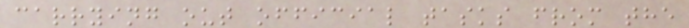carrying out official tasks from the
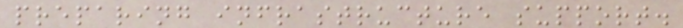preparing infrastructure support.
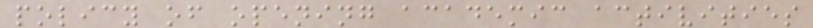policy of opening academic activities
